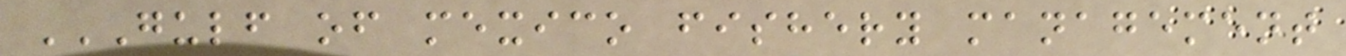GULF OF MEXICO FISHERY MANAGEMENT
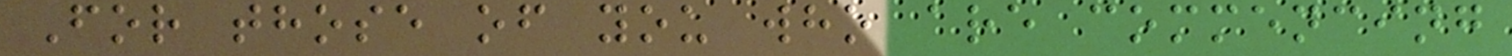For those of you who are commencing
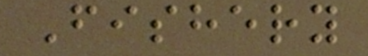Fishery
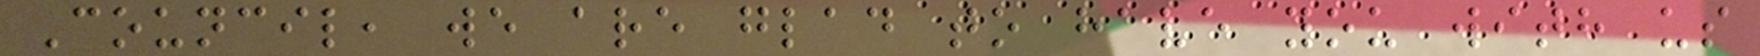Council, we are glad to have you with us
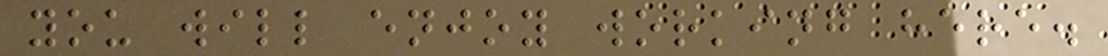you will enjoy working here.
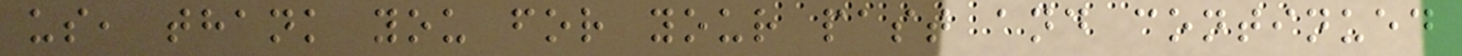us, thank you for your past and continued
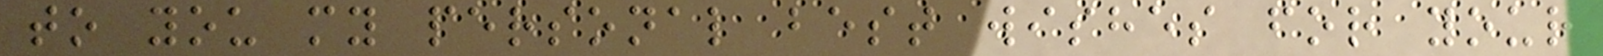to you my personal best wishes for your
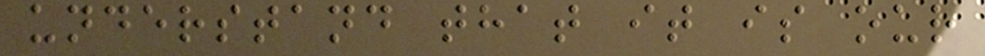understand that it is our
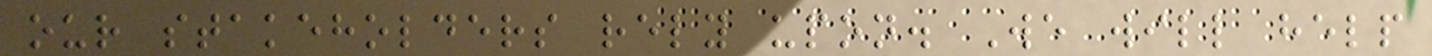our stakeholders rely upon. We will help
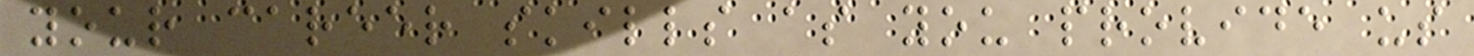your career skills as you provide us
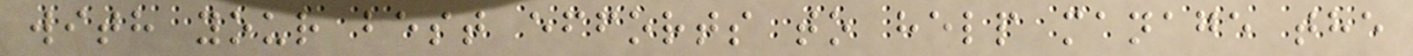with your best efforts to help manage the
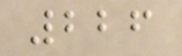226
